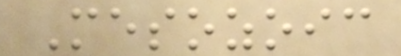Mesozoic
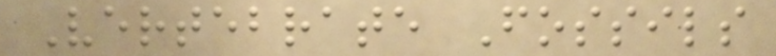Vertebrate Fossils
